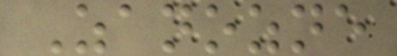Zanozne
